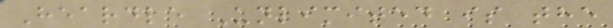Heardle Unlimited is the
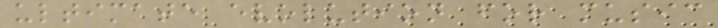ultimate evolution for music
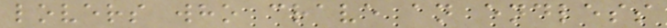lovers who crave an endless
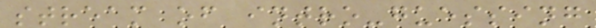stream of intro-guessing
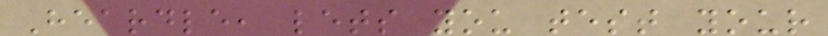Heardle, lets you test your
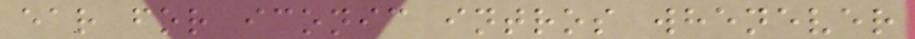ear for iconic intros whenever
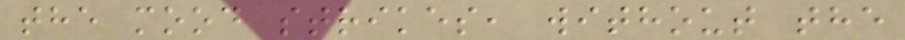the mood strikes, without the
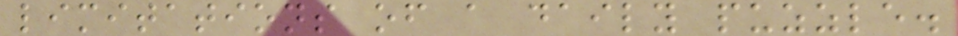limitations of a daily puzzle.
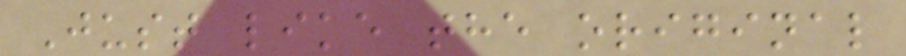Just like the original
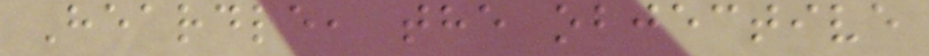Heardle, the objective
